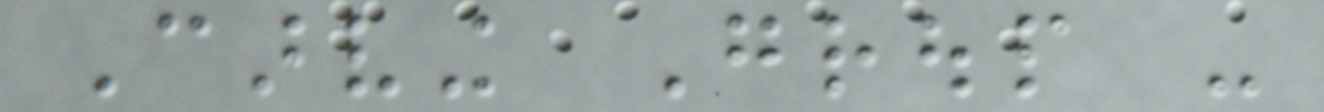Carving Group -
